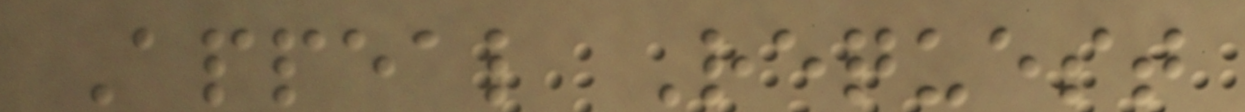Appeal Request
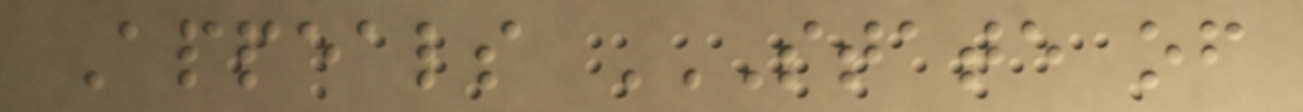Appeals STATE OF
